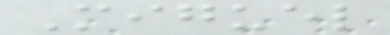Miguel
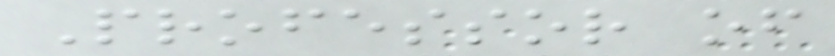Professor of
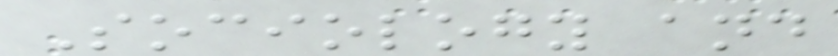Sociology and
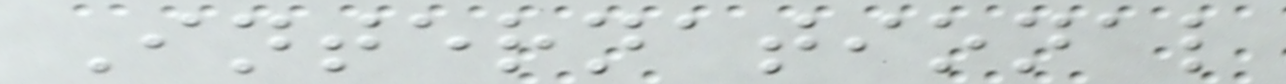International
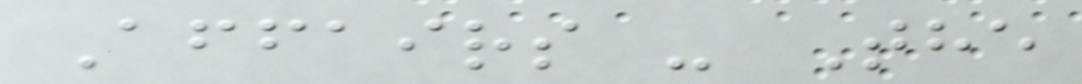Affairs - The
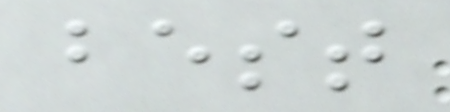best
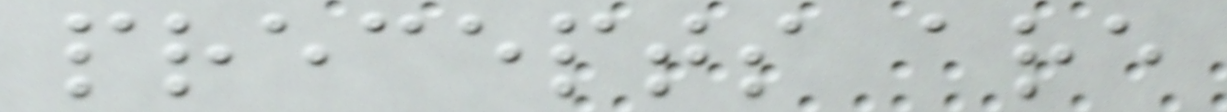precepts are
